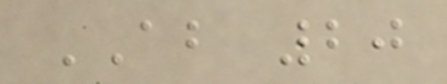AB 20
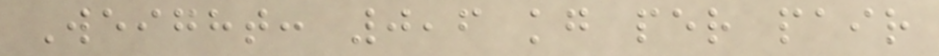Weight: 0,6 kg per pair
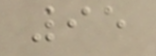95
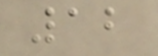12
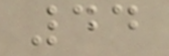44
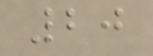20
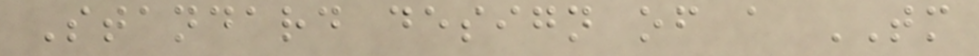Standard design of a TM
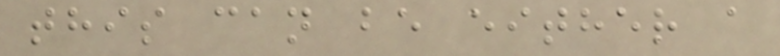this can be either a
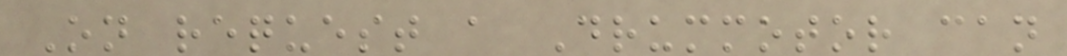On request a Drummotor can
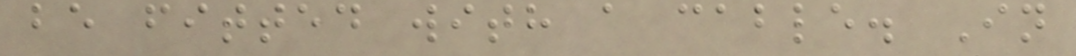be fitted with a cable. In
